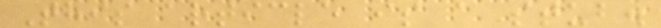This article is a stub.
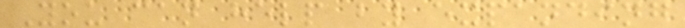You can help by expanding
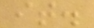it.
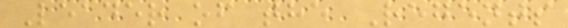Leader of the Regents
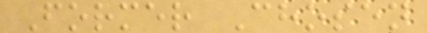Former Chosen
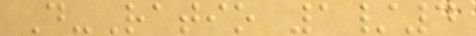D-Ratio 1/4
